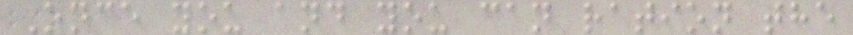Once you and you can ration the
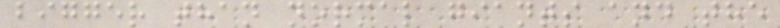bigger than normal giants and the
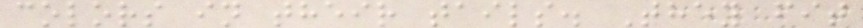colors in their tails. They fit
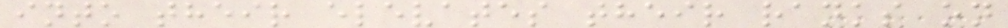into their elevates their ranks on
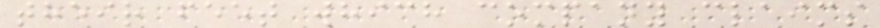their feet which company claims
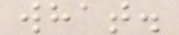what.
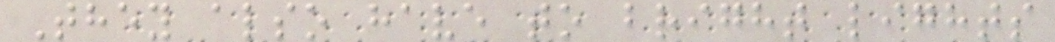They also have to bright lights
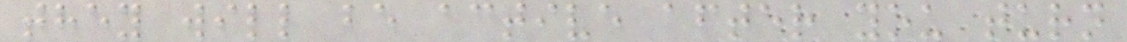they will be active after you turn
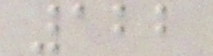122
